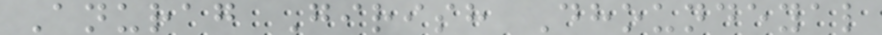Anurag Girish Dhoundeyal
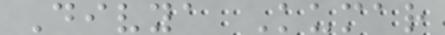Divya Kumar
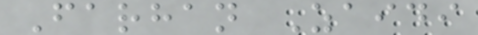Farhan Zaidi
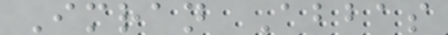Imran Abbas
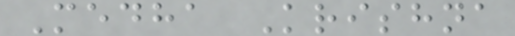Medha Krishna
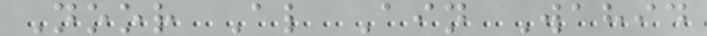Noor Al Ain Wahid
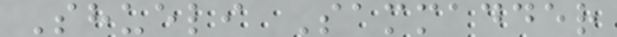Shueli Sammadder
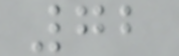72
